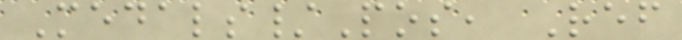Medals/Pos, Ref
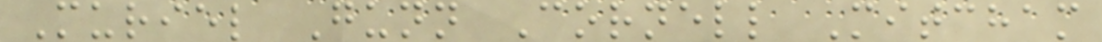Muriel Gunn Cornell Mitcham
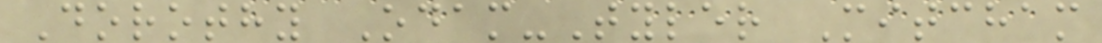Dorothy Odam-Tyler Mitcham
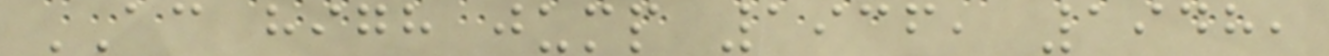AC high jump 1936, 1948,
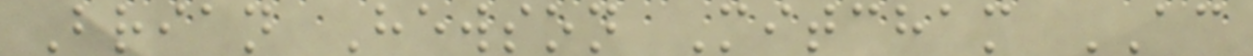Brian Hewson Mitcham AC
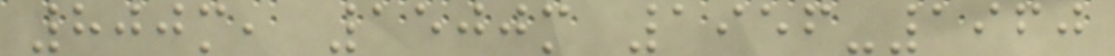800m, 1500m 1956-1960
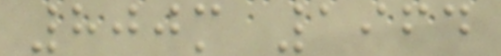800m 1964
